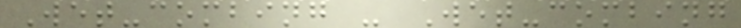Wet-combing - Wet-combing
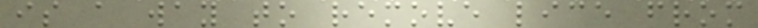is a way to remove lice from
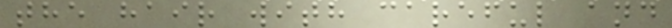the hair with careful and
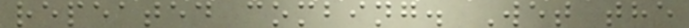repeated combing. Wet the
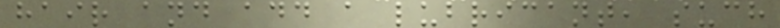hair and add a lubricant, such
